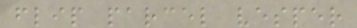flip parcel vesper
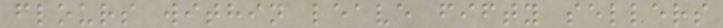flours within leave fifty sellers
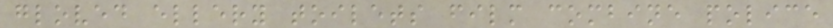gloved ellery toilets film combine police
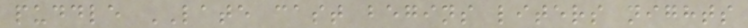puddle LATE cast begins liters nights
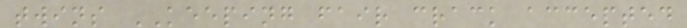twins KEEPING fair crack accepted
